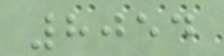8054
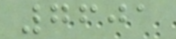7601
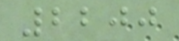2200
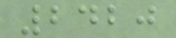2420
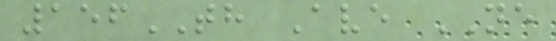156TH Ave NE
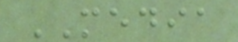MEDIA
